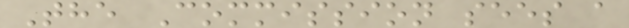The Commission sees a
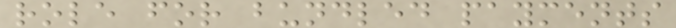role for bundled payments
